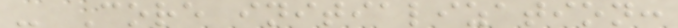- Core initialization:
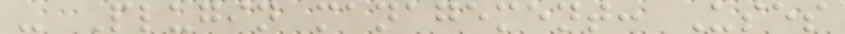- Plugin management: Uses
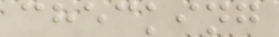checking
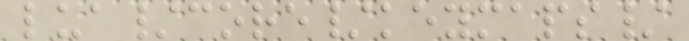lua/core/keymaps/
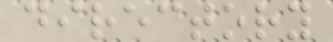directory
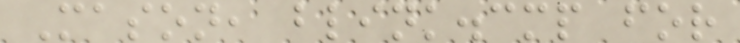Mason, blink.cmp for
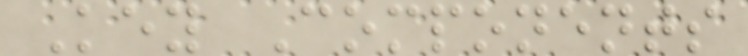Key Components
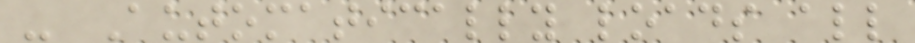- Automatically loads all
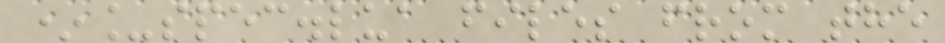*_spec.lua files from the
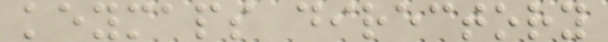keymaps directory
